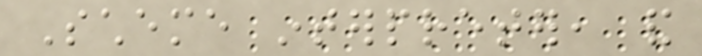Scheme interpreter, and
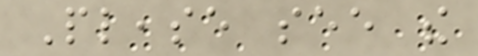Please see the
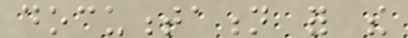documentation for the
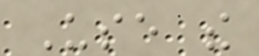Use the
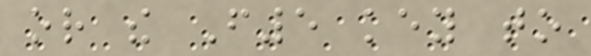or the F5 key to
